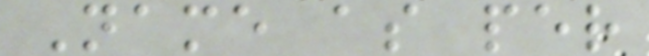Name as per
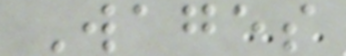Wages
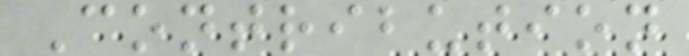Contribution
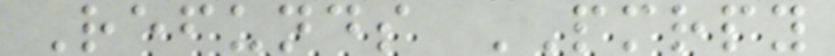Refunds PMRPY
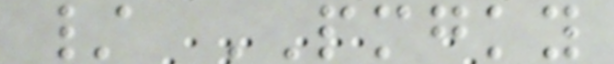/ PMGKY
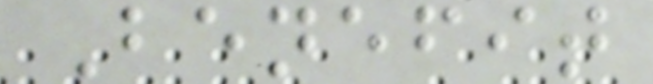Benefit
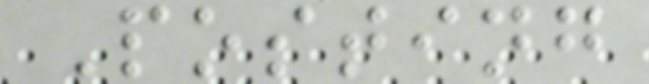Posting
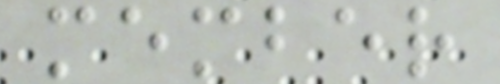member
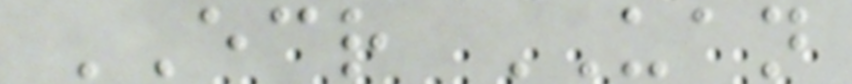ECR UAN
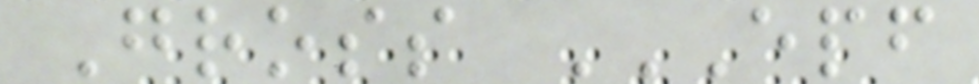Gross EPF
